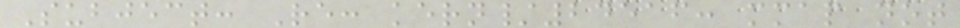Subject: Re: kern/24516: mmap not
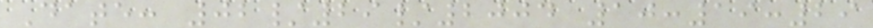Date: 02/29/2004 10:19:29
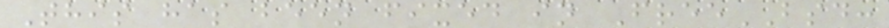This has been fixed in FreeBSD:
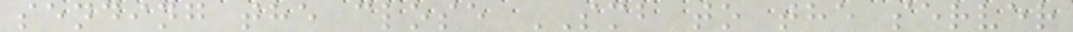sending the close SMB to the server
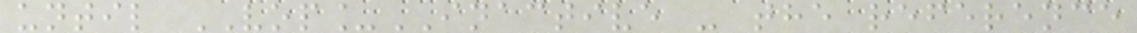until VOP_INACTIVE - the reference
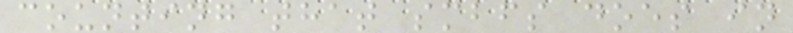counting that smbfs does in
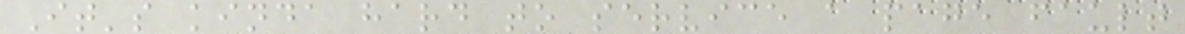It's kinda hard to service a page fault
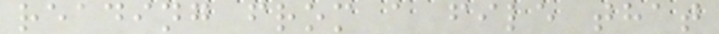reading from a file that
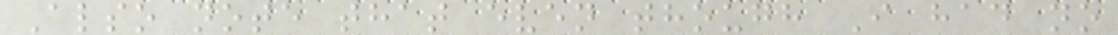Also note that even though I had no
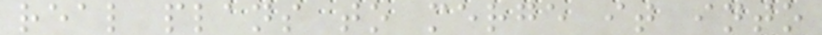real plans to merge it into
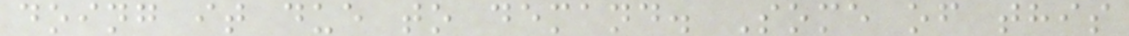doing it due to demand. Some of this
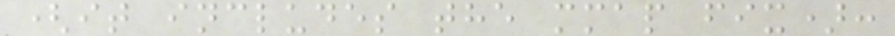(it includes the mmap fix):
